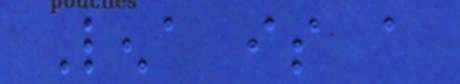Lena is a
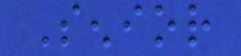Senior
